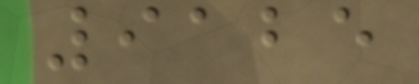9125
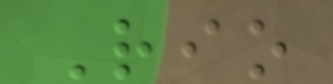Rio
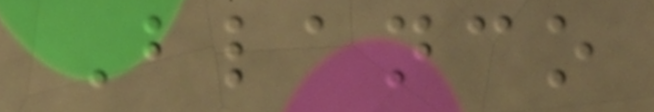Blanco
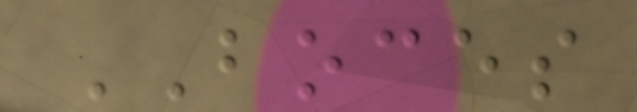BOCES
